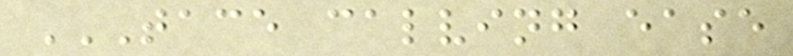TACE CALVING EASE
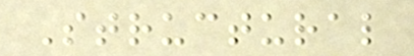Structural
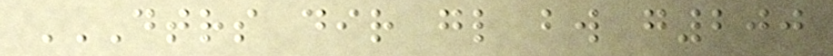DTRS DIR GL BW G200
